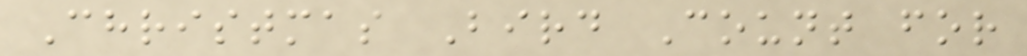Christmas Bird Count for
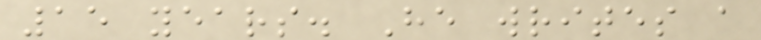15 years. He writes a
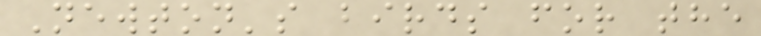Newton's birds for the
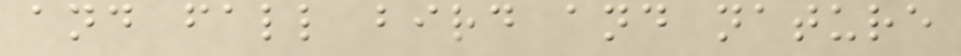and fall bird and nature
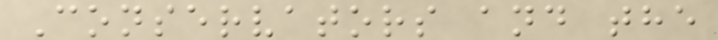Conservators and the
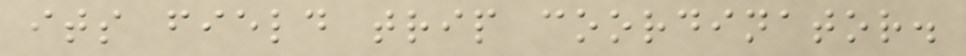its field trip coordinator.
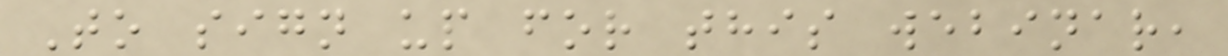To sign up for this webinar,
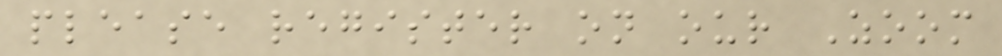please register on our Zoom
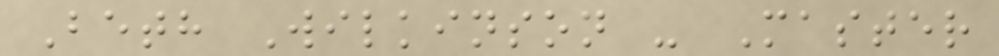Beth Wilkinson - Master
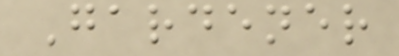Gardener
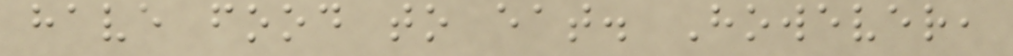have food to eat. However,
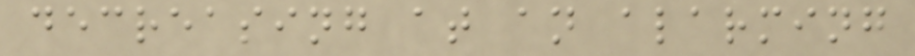decreasing at an alarming
